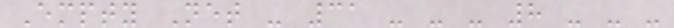Empty Net - 31 - - - 8 - - -
